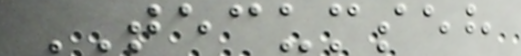TECUMSEH
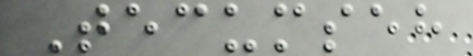Tecumseh
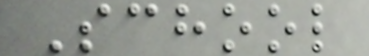School
